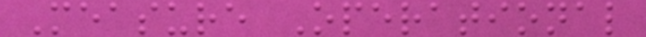Measure Operational
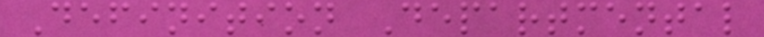Definition Departmental
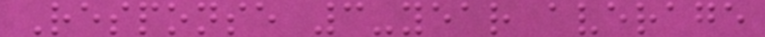Response 3-year average
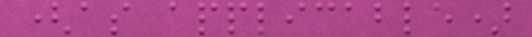(as applicable)
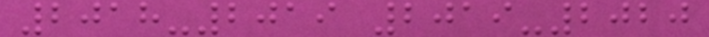2018-2019 2019-2020
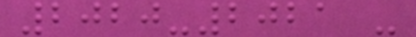2020-2021 -
